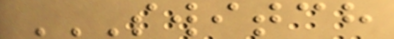SWITCH
